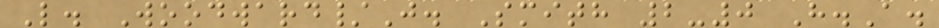L. Woodward/J. Smith 2-0 H.A.
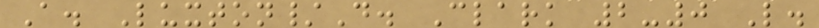A. Luxton/D. Clark 2-0 L.
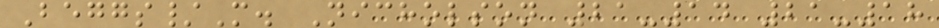Beggs/M. Nicholson 21-14 21-18
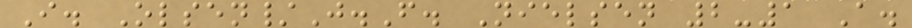I. Olsen/J.F. Nielsen 2-1 A.
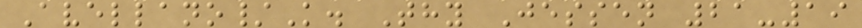Avellano/K. Thy Jessen 21-19
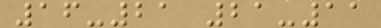16-21 21-11
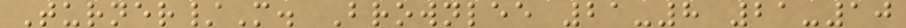Turner/M. Brownlee 21-8 21-10
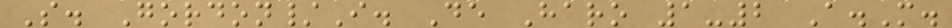S. Gordon/I. De Haro 1-2 A.M.
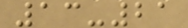13-21
